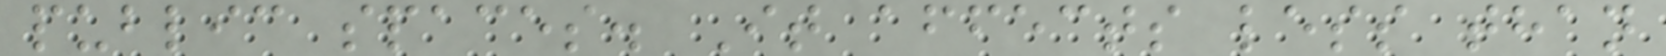public spaces. It affects less than
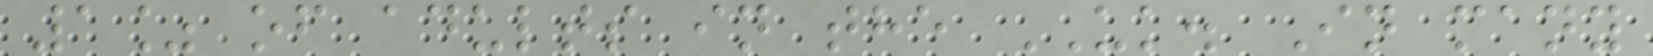1% of adults in the UK. In many
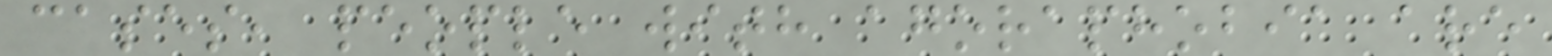cases, people with agoraphobia are
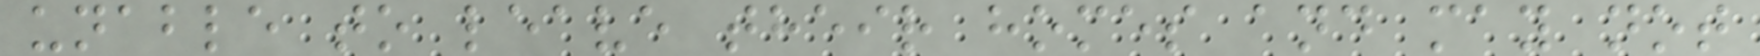unable to leave their homes and may not
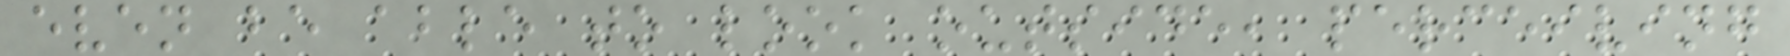even be able to look outside, perceiving
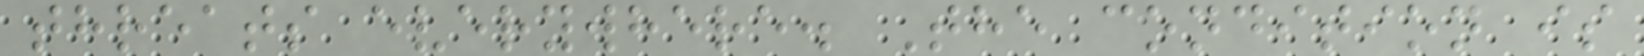threats everywhere. The condition is
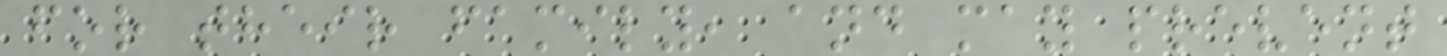for their family, and may prevent
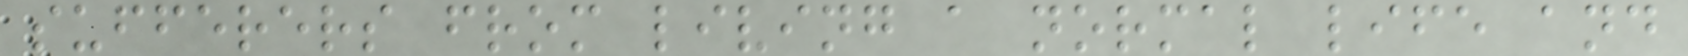sufferers from living a normal life and
